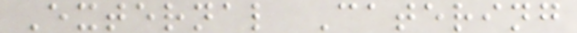External Catering
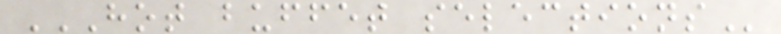HOT BUFFET SELECTIONS
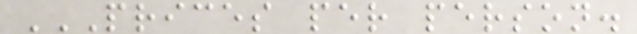PRICES PER PERSON.
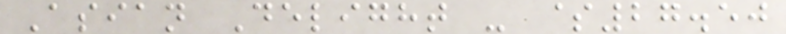Asian Delight - $27.50
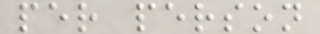per person
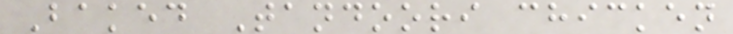Baked Tandoori chicken
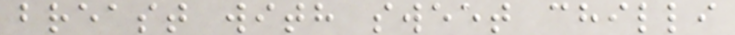breast with sweet chilli
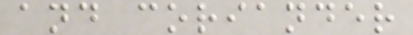and coriander
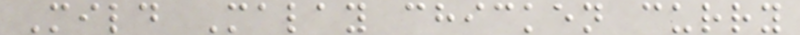Mild Malay chicken curry
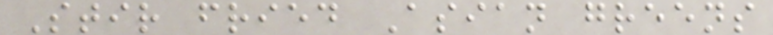Stir fried Asian greens
